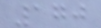170
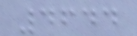4644
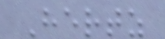Hertz
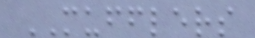MUFFLERS
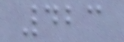423
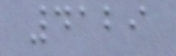4129
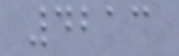4213
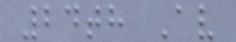24th Av
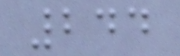244
